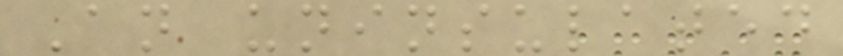An uninsulated
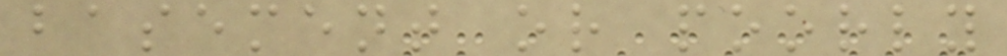basement or poorly
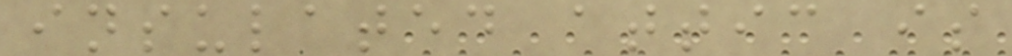insulated attic is
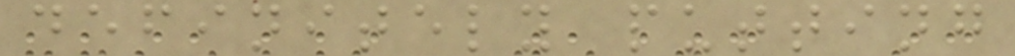definitely putting
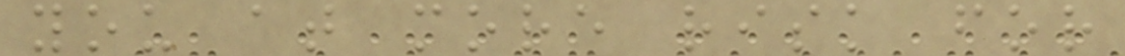you at more risk for
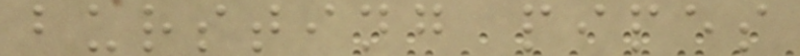bursting pipes
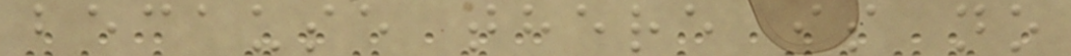because there is no
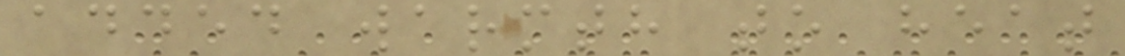added warmth to heat
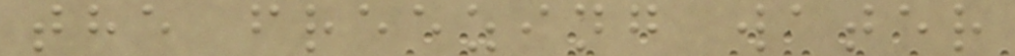the freezing water
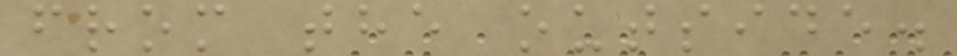from the outside.
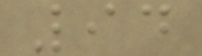94
